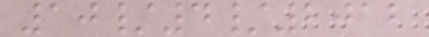10/4/2012
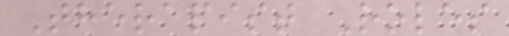Therapist Roles
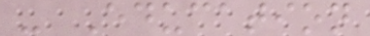- Education
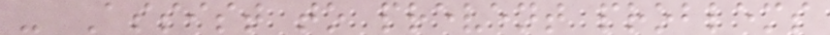- Assist to prevent problems
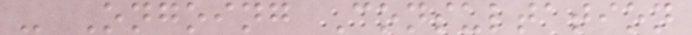- Ongoing Consultation
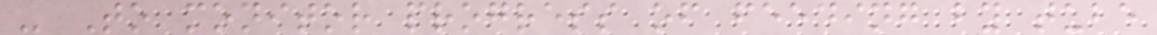- To monitor progress of feeding by tube
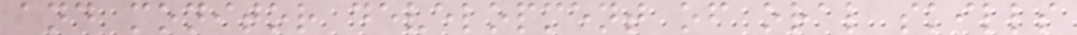and monitor development of oral skills
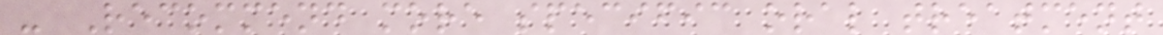- Recommend more specific oral treatment
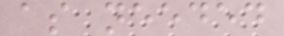as needed
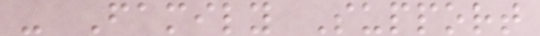- Family Support
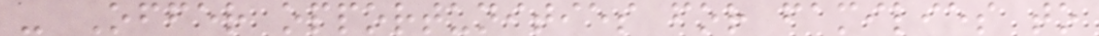- Offer opportunities for families to
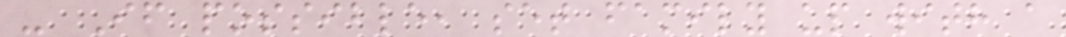- If possible, set family up with a
